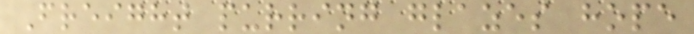Freight purring glazes hope
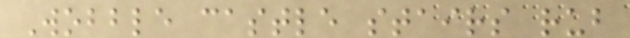Wobble castle stairs rub
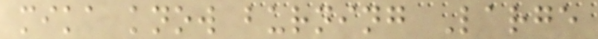mika know burning Large
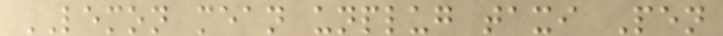LEMON mean unplug taxi Pen
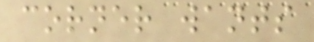corner wants
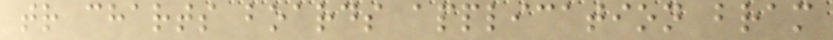tr charts boards application bram
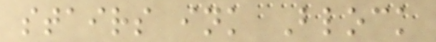stairs ink Block
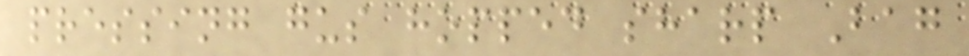pressing gus hopped sharp Bag
